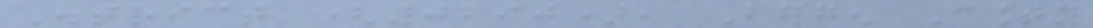District (0290), Bergen County
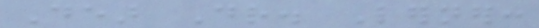Dear Dr. Lerner:
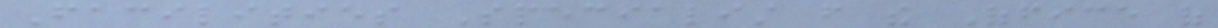Facilities Specialist from the Office of
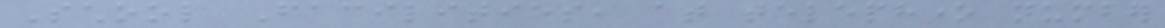School Facilities, at telephone number
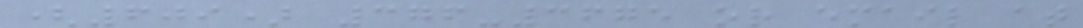(609) 376-3675 or email at
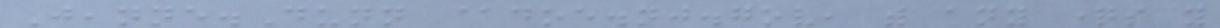Jeanne.Dunn @doe.nj.gov, with any questions you
